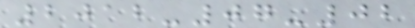2012-07-02
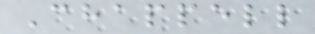Chappell
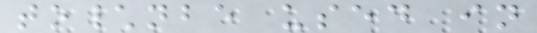to\nbe used in
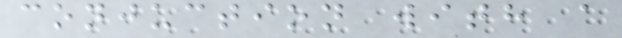conjuction with a
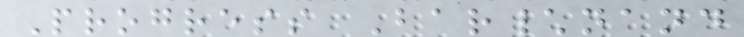Progress Bar\nand
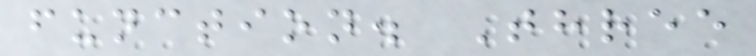function. Three
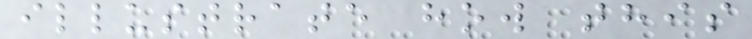illustrate how this
